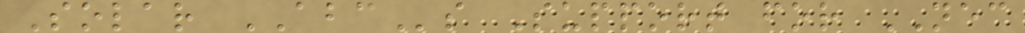Solar ABCs Support for NEC
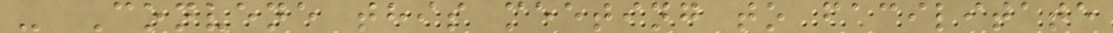- Convene this meeting to facilitate
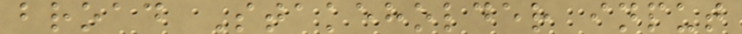broad Stakeholder input
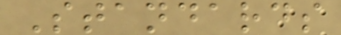Standards
